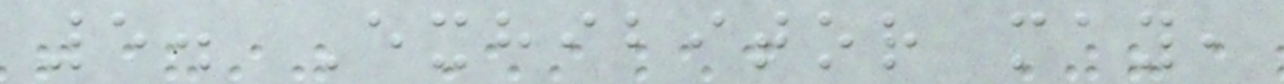5. Exhibitor may,
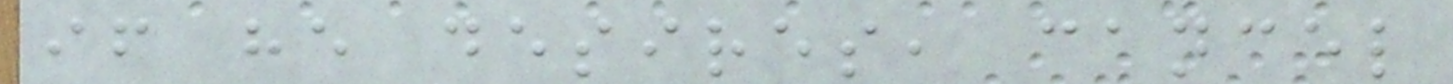if he desires, cancel
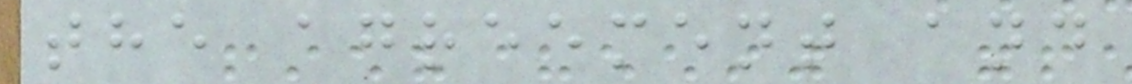the agreement and
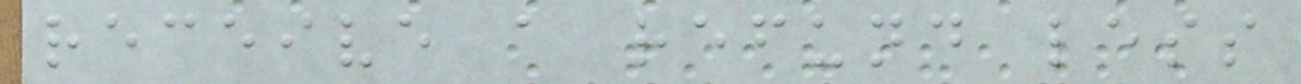receive a refund less
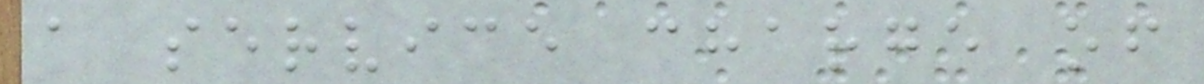a service charge of
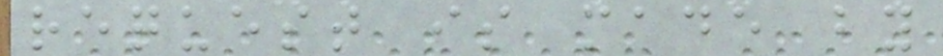request is made by
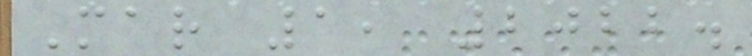Mar 1, 2022.
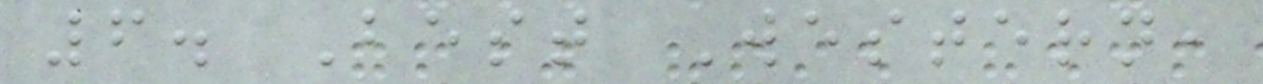6. Best Western,
